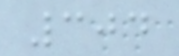304
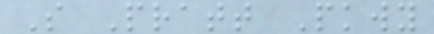S Pratt Pkwy
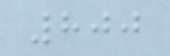800
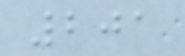201
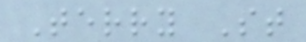Terry St
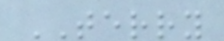TERRY
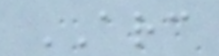ARC
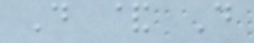D & D
